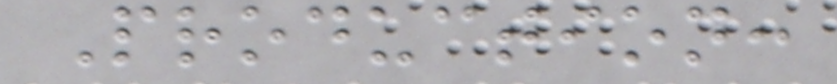Production:
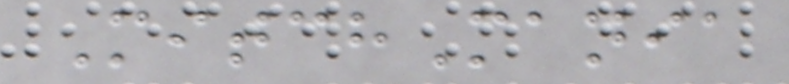MitchMania
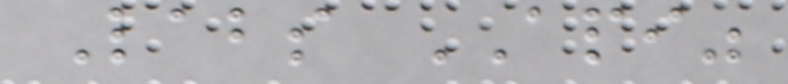Labs API"
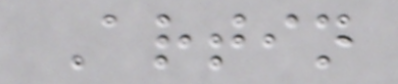Artin
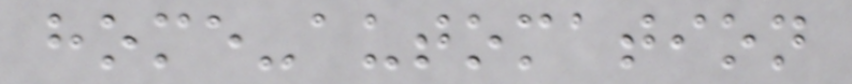home-automation
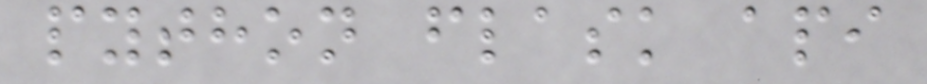python flask api
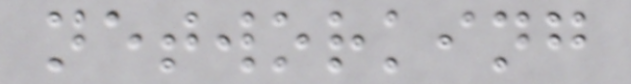networking
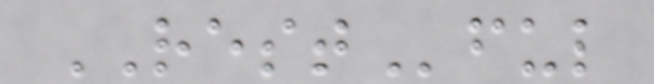RESTful
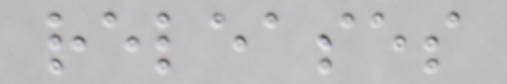releases
